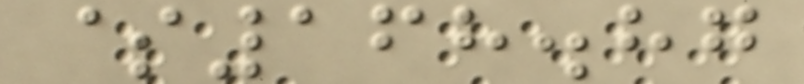$168.87
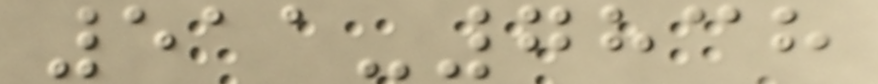511-7838
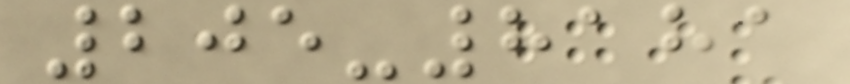205-8181
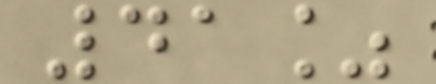41%
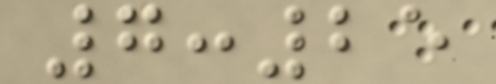7:25
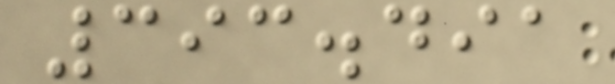393.491
